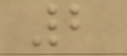2
